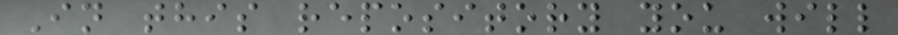In this repository you will
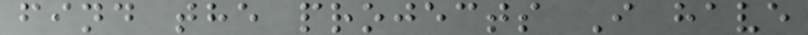find the projects I have
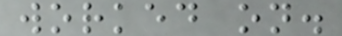worked on.
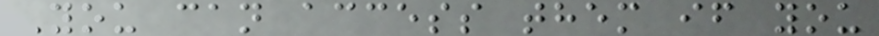You can access them if you
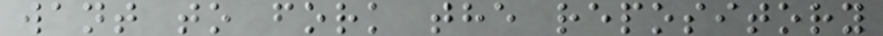want to fork the repository
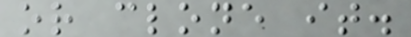or clone it.
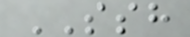SSH
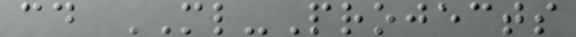cd ML-Projects
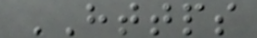HTTPS
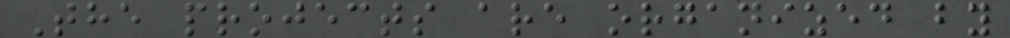The projects are organized by
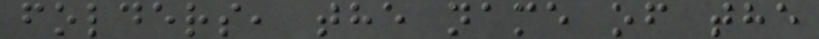folders, the name of the
